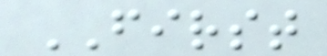FIRST
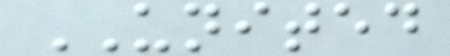UNITED
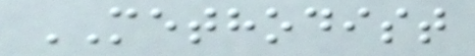METHODIST
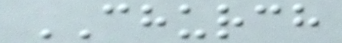CHURCH
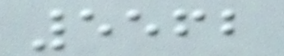5562
